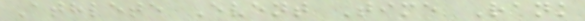Athlete Event Time Rank
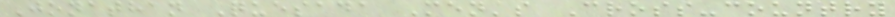Jonathan Quesada Men's Cross-country
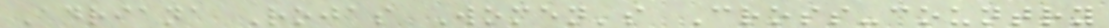Adriana Rojas Women's Cross-country
